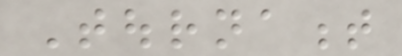Tournament
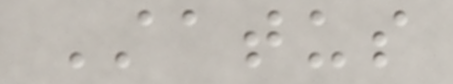Status
